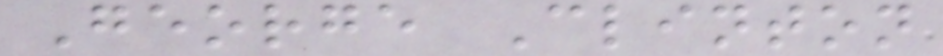George Clinton
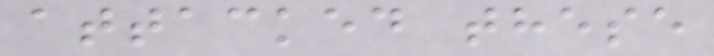attacked these
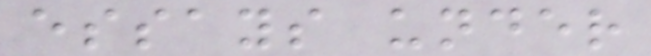essays under
